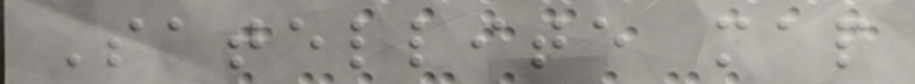Satellite map
